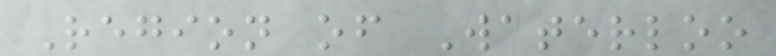Region of Waterloo
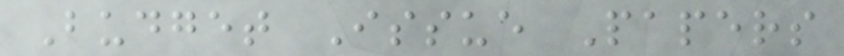Budget Issue Papers
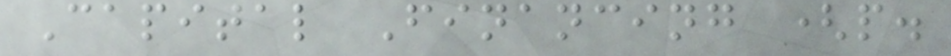Capital Financing (p.
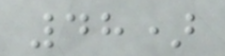48)
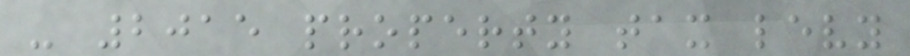- 2015 property tax levy
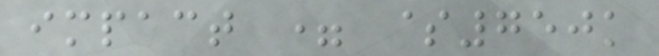impact = $750k
